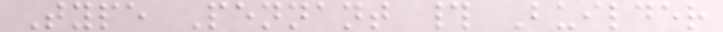Type Pennant # Builder
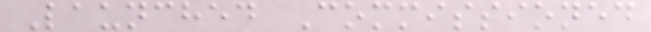Launched Commissioned
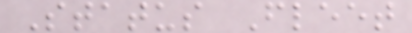Status Fleet
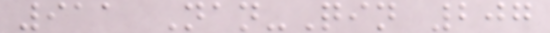911 Nan-Qin 207
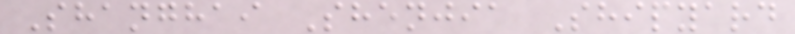Shanghai Shenjia Shipyard
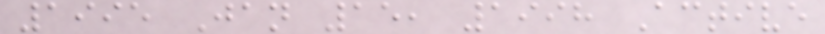1995 Jan 15, 1998 Active
